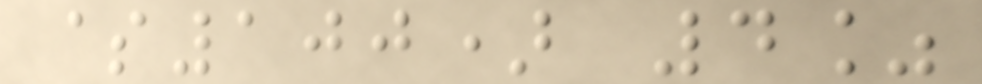$100) 4%
